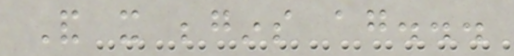And it begins again...
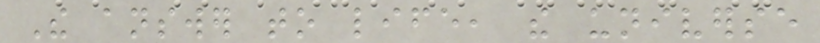The answer to life, the universe
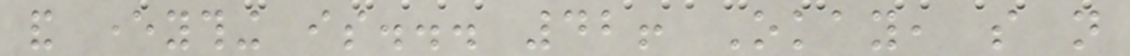and everything is... 42! Okay, so not
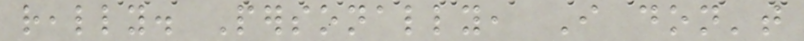really. Personally, I don't
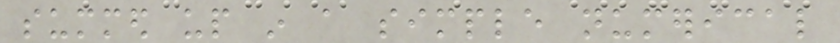summed up in a simple numerical
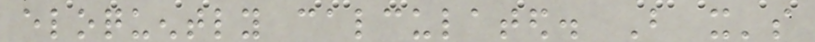eloquently calculated. But it's
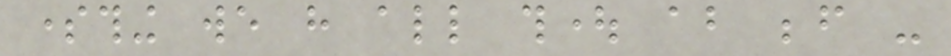something we have all thought about before -
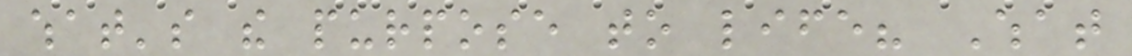what's the purpose to life? What
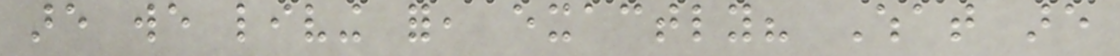are we living for, exactly? What are
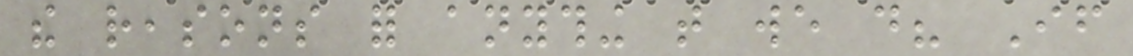the reasons for anything that we do? If
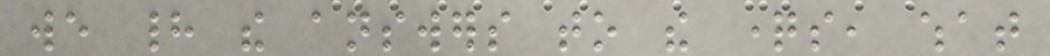we had the answers to the questions, what
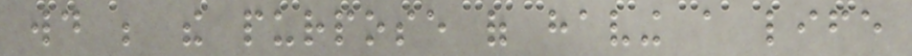would be the purpose of having a life
